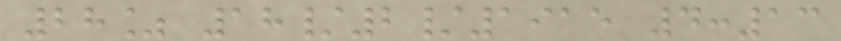28% 18/2/1915 4:13
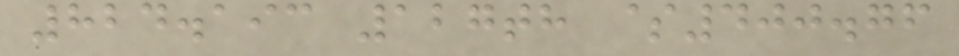824.193 127th $400.76
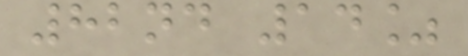82nd 14%
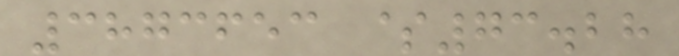3873653 $73.28
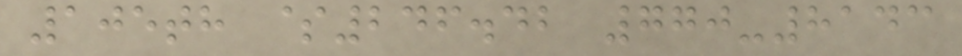105th $246.42 770-8143
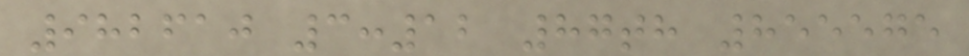982610 3:12 87th 855575
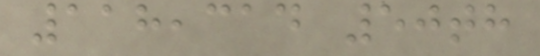118,314 50th
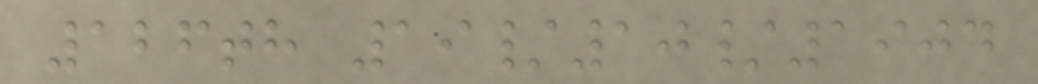126th 19/10/1904
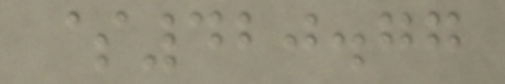$420.77
